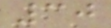30
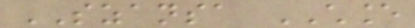SZANSA CHANCE
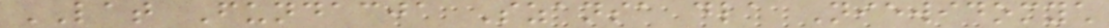LAT Fundacja Szansa dla Niewidomych
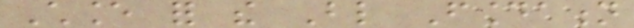Chance for the Blind Foundation
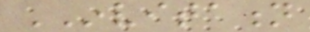INVITATION
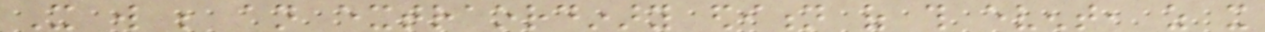It will be an extraordinary edition of this event, as it
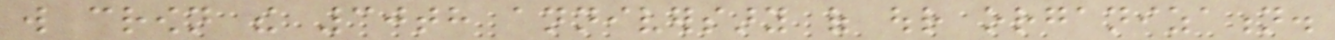will crown the 30th anniversary of our organization.
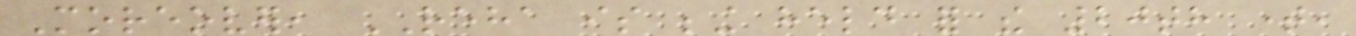Moreover, REHA is being held for the 20th time,
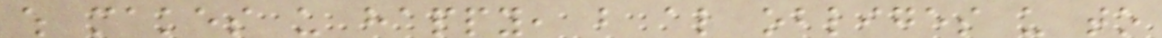which makes us happy, but also obliges us to
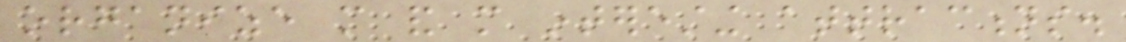organize more and more interesting attractions.
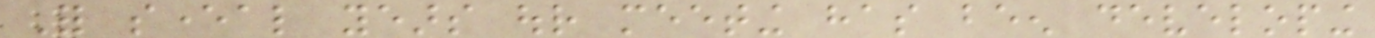For several years our meeting has been developing
